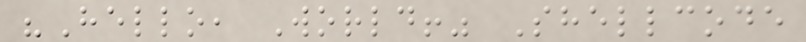"Hello, World!" Shellcode
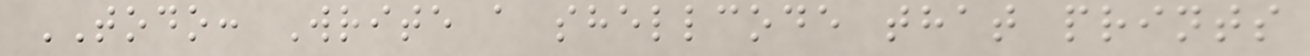TODO: Write a shellcode that prints
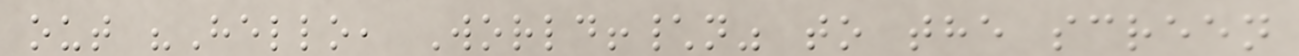out "Hello, World!\n" to the screen
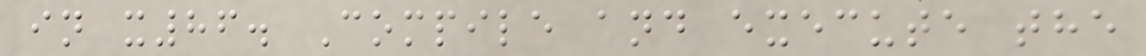in x86. Compile and execute the
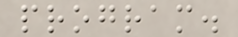program.
